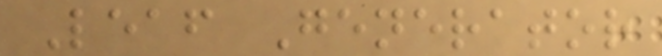Leaf Generator
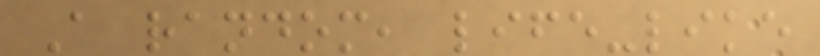A random, life-like
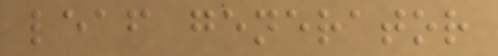leaf generator
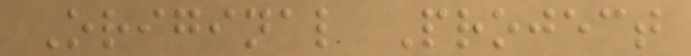Original Project
